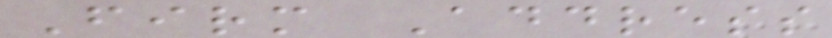Firm Address
